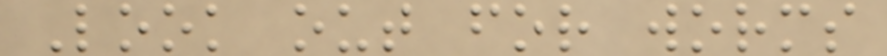Look out for worms
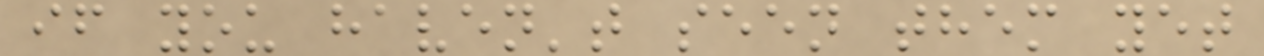if you haven't seen them yet
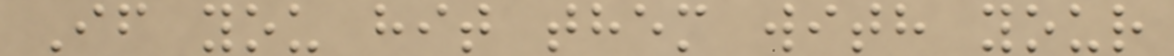If you hit them with your
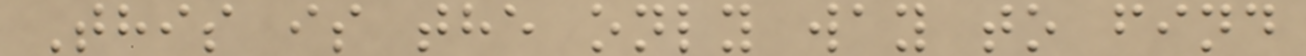This is the only way to find
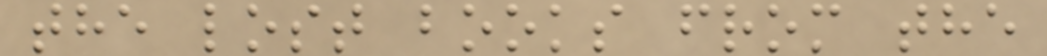the lost books from the
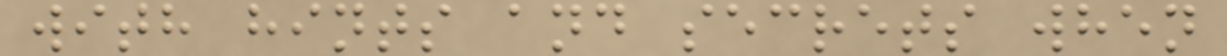with hints and secrets when
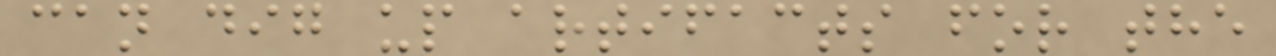can dig up artifacts for the
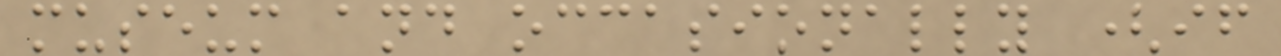museum and occasionally (if
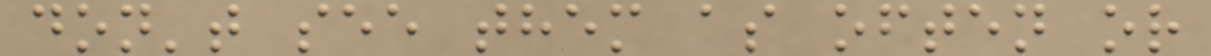don't see them as often or
